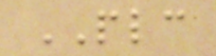PLC
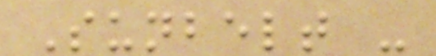Sunbelt -
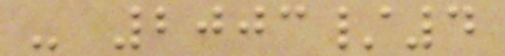- 2003/4
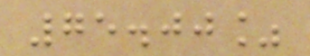75.00%
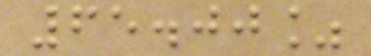65.00%
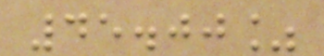45.00%
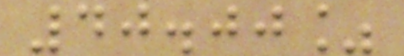40.00%
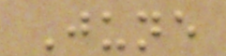June
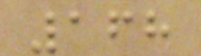168
